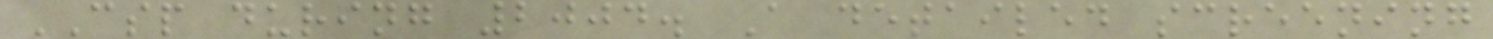CSP during 2004. A detailed screening
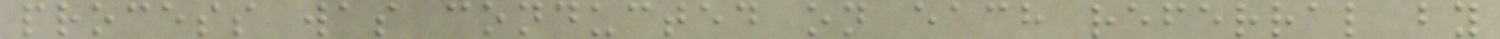process was conducted on each referral by
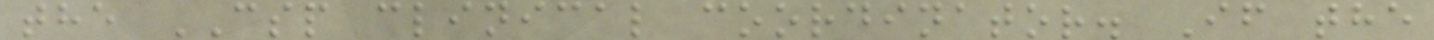the CSP clinical coordinator. If the
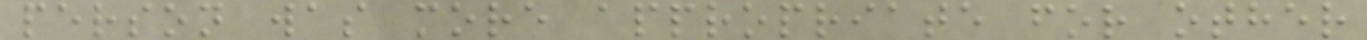person was more appropriate for other
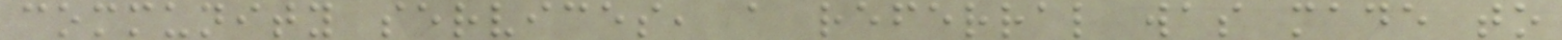community services, a referral was made to
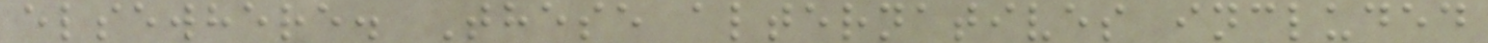elsewhere. These alternatives included
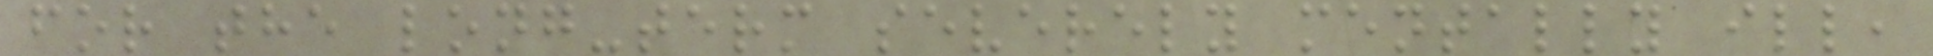for the long-term severely mentally ill,
